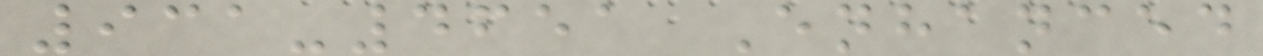931-4651 Enhanced
